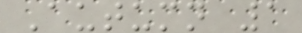Autumn 1
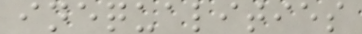inequalities
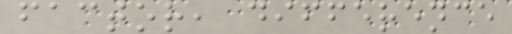factor, difference
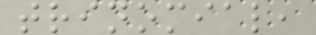trinomial,
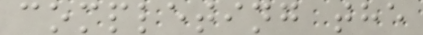completing the
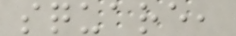square,
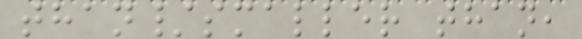than/smaller than,
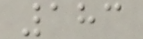183
